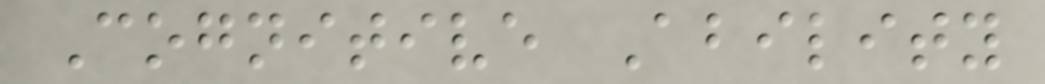Cognitive Ability
